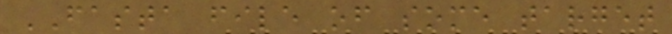FASTA file of some target
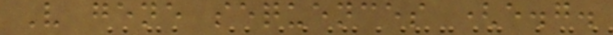V gene sequences (e.g.
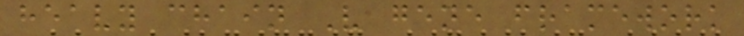heavy chain V gene framework
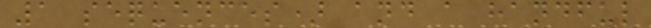1 sequences) and a handful
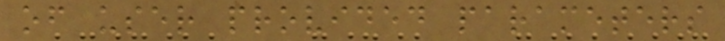of user provided parameters
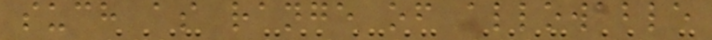such as range of allowable
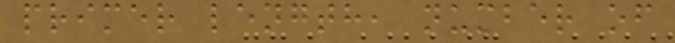primer length, number of
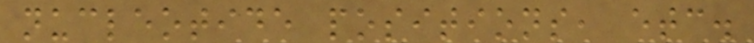nucleotide positions, etc.
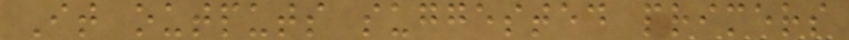It outputs suggested primers
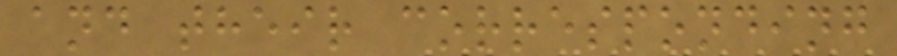and their corresponding
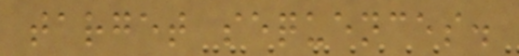target sequences.
